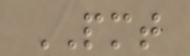PMT
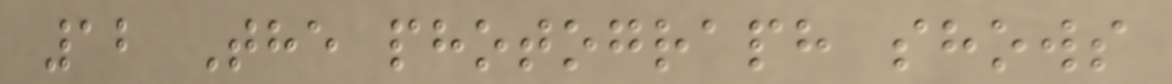12 The photograph shows
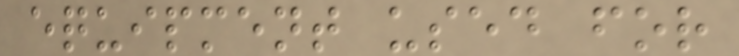equipment used for
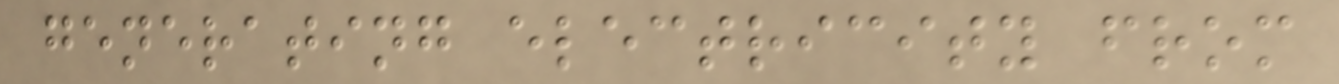generating electricity from
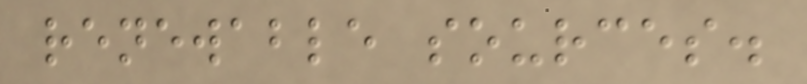renewable sources.
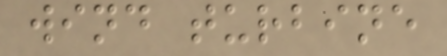wind turbine
